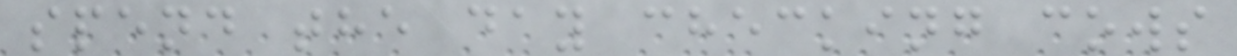spend the day checking cows
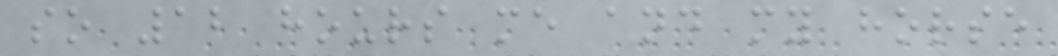so 12 hours me and my horse
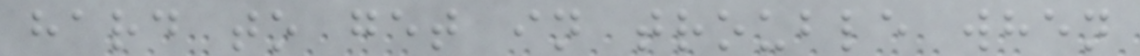hard to get in trouble when
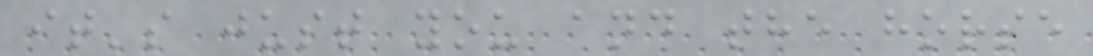it's just you and the horse
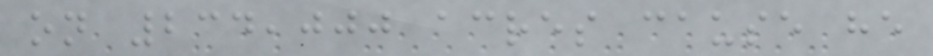on 234,000 acres cause he
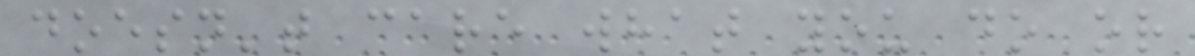doesn't care what you do or
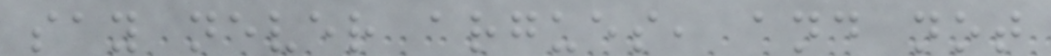say never argues, and not
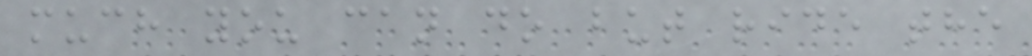much you can do but ride the
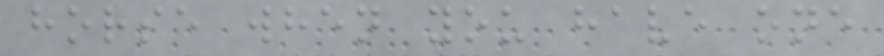horse when you have one
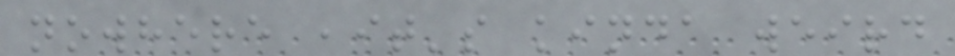nowhere ,it's kinda weird
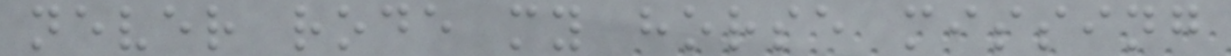never rode my horse missing
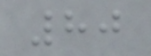80
